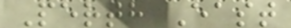Perth East
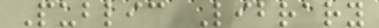Public Library
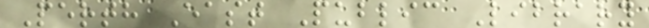Perth East Public Library
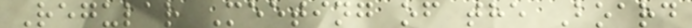Regular Meeting of the Board
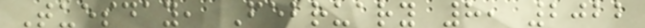Tuesday, February 8, 2022
